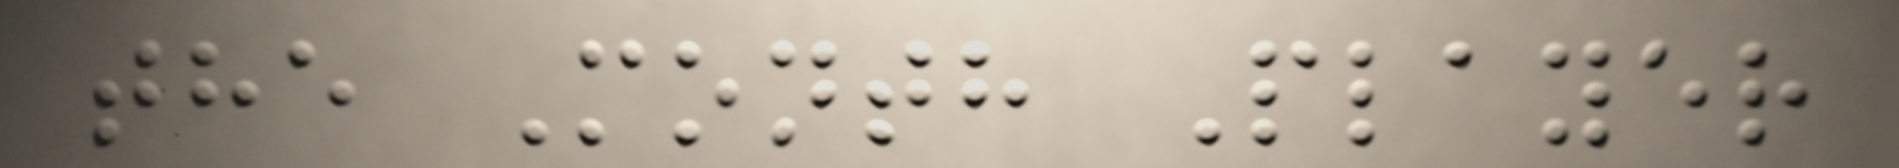the Month Player
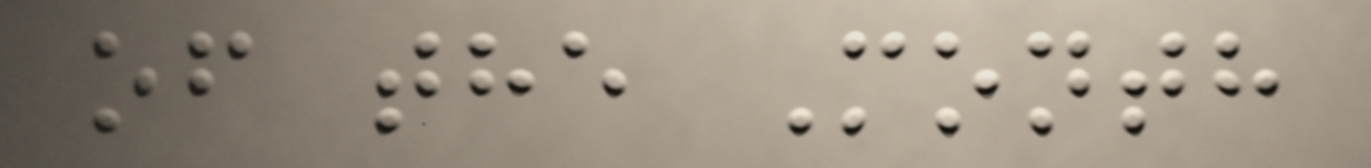of the Month
